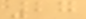27
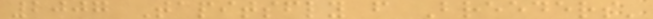2007 Tapitsfly f Breeders'
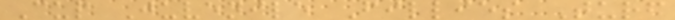Cup Juvenile Fillies Turf
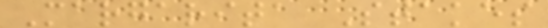Margarita Stakes
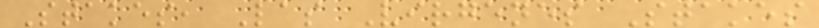Stakes, Las Virgenes Stakes
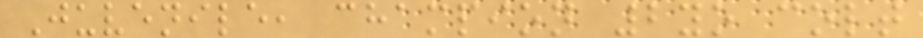Juvenile, champion 2yo colt
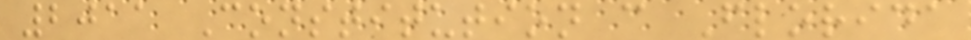2011 Constitution c Florida
